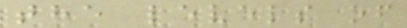the levels of
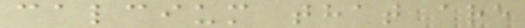calcium that are
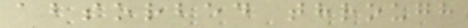absorbed through
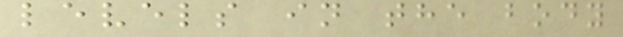levels in the body
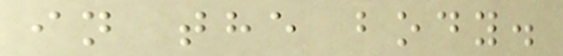in the body.
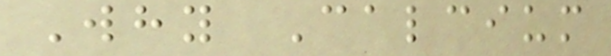Why Calcium
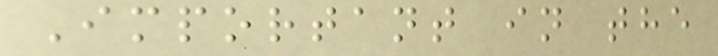Important in the
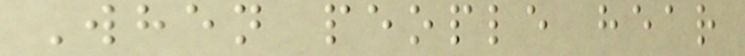When people hear
